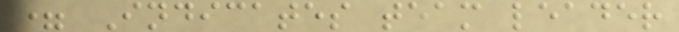= Indicates team leader
